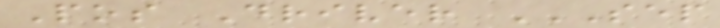Pos Driver SEP
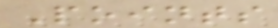Points
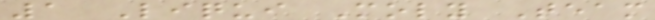1 Liqui Moly Team
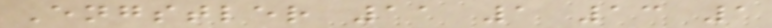Engstler 11 1 13 1
